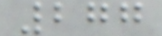277
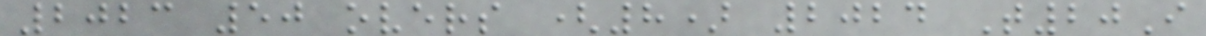2023 50 overs (8) 2024 T20I
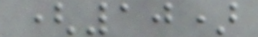(10)
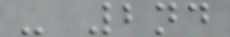- 2nd
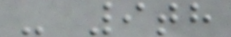- 9th
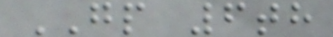GP 6th
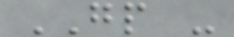GP -
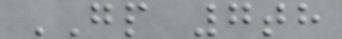GP 7th
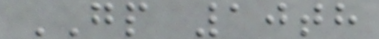GP 10th
